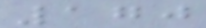170
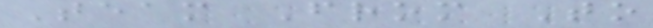Team From To
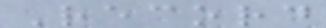Record
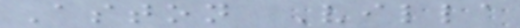Aston Villa
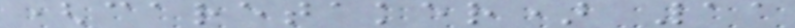(caretaker) 11
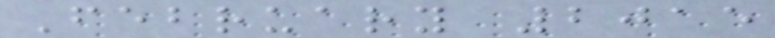February 2015
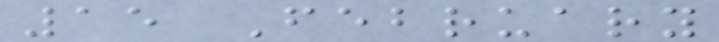15 February
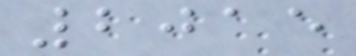2015
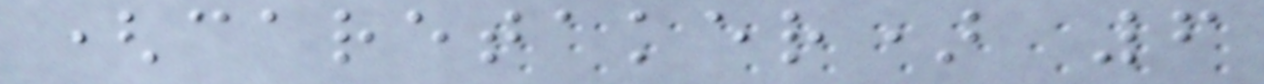(caretaker) 6
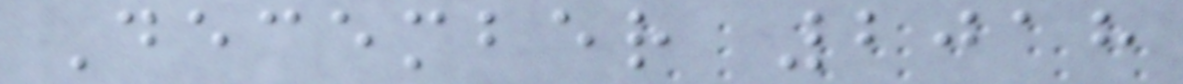December 2018
